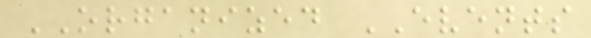ORGANIZED EVENTS
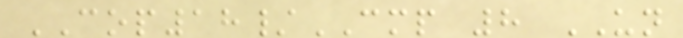COP18/CMP 8 UN
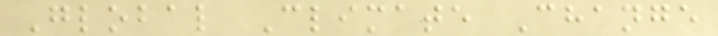Global Climate Change
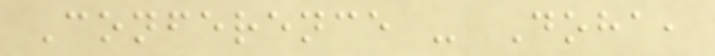Conference - Doha,
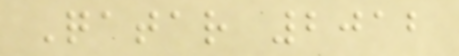Qatar 2012
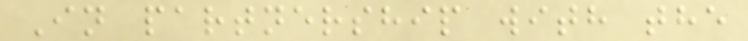In partnership with the
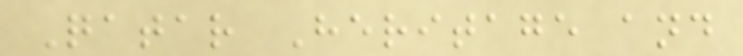Qatar Heritage and
